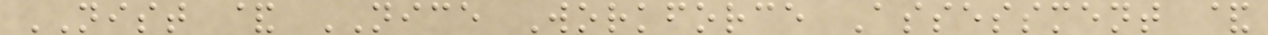NIST & NICE Workforce Assessment &
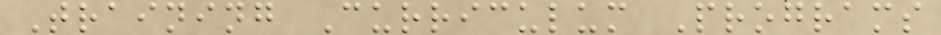Training Curriculum Programs
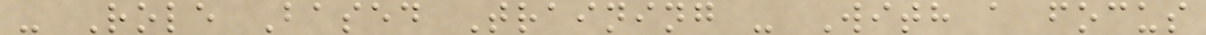- Role Based Training - With a focus
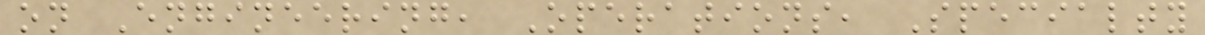on Engineering, Operations, Specialty
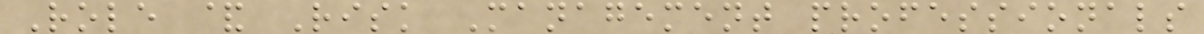Role & Risk Management professionals
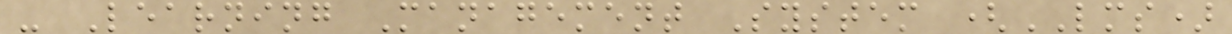- Learning Management System (LMS)
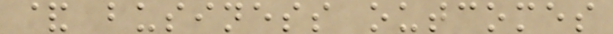& business outcomes
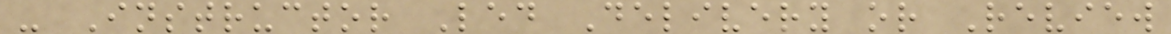- Instructor Led Delivery or Review
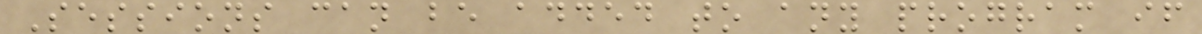Sessions can be added to any program if
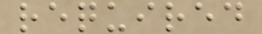required
